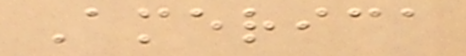America
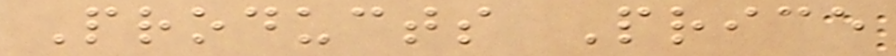Products Price
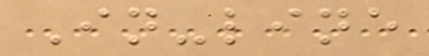In-line
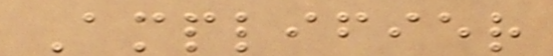Amplifier
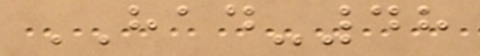HAD-48
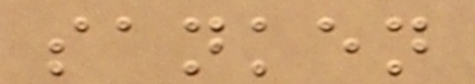sanken
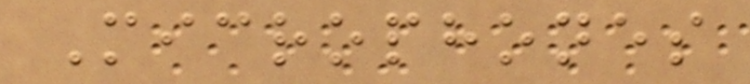Microphones
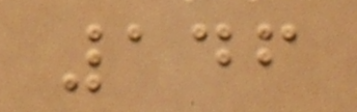146
